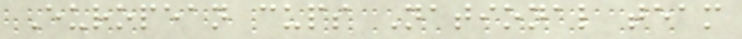European cups National team
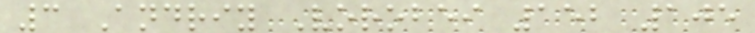3 Andriy Vorobei 152 105
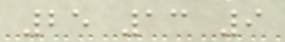25 13 9
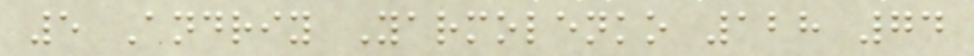5 Andriy Yarmolenko 128 74
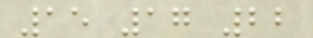15 17 22
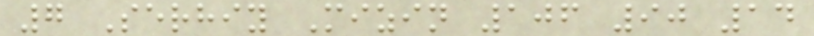7 Serhiy Mizin 106 90 14
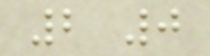2 0
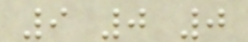9 0 0
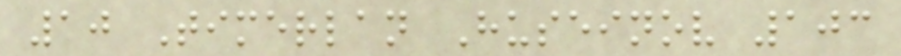10 Timerlan Huseinov 103
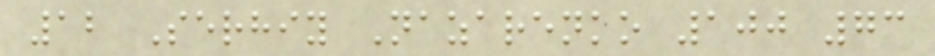12 Serhiy Nazarenko 100 73
